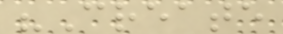"Create
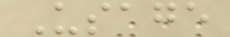Usage
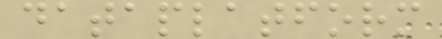dataplatform
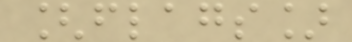[flags]
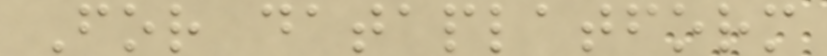For dataplatform
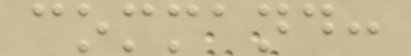command:
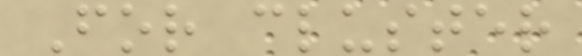For cluster
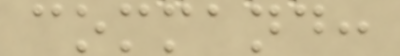command:
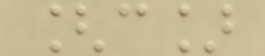[c]
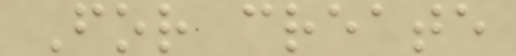For create
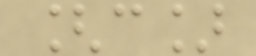[c]
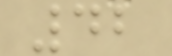42
